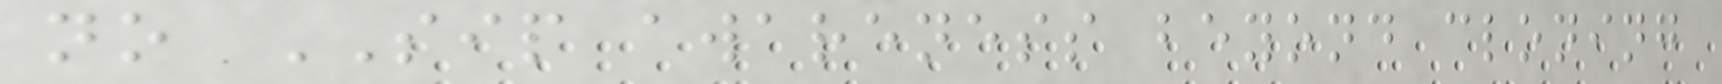no SIP awareness beyond cloning
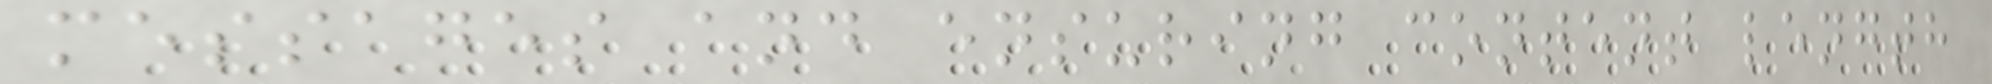messages and ensuring content length
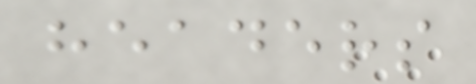headers
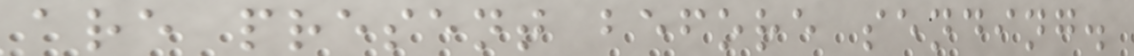are present before sending.
